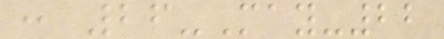: 26-May-22
